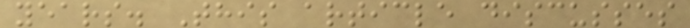years. This article discusses
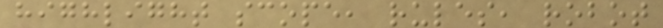highlight scope, rules, robot
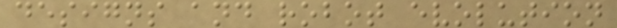designs and robot evolution
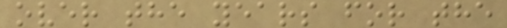over the years for the
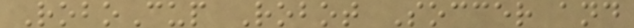RoboCup Robot Soccer and
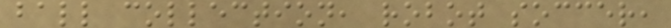ball collection, robot soccer,
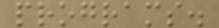programs.
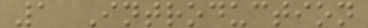1 Introduction
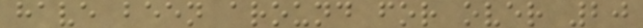have been around for over 20
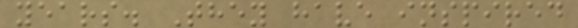years. They have inspired
